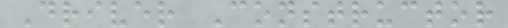Driver Constructor
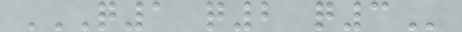Q1 Q2 Q3
